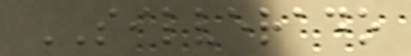SILVERADO
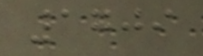1709
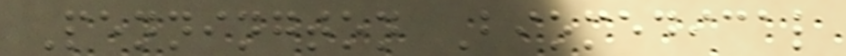Pennington Biomedical
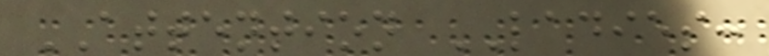ATTENTION LADIES:
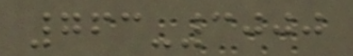763-3000
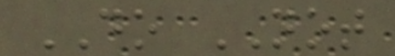DO NOT
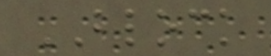BLOCK
